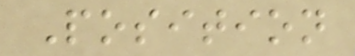Position
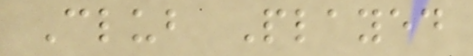Club Played
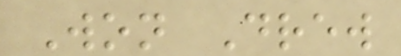Won Drew
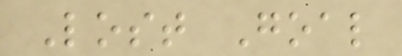Lost Goal
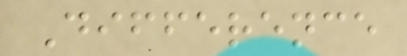Difference
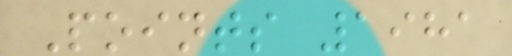Points 1981
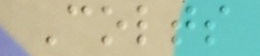Colts
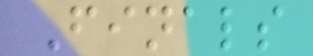Finals
